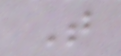T
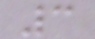3
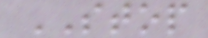STOP
